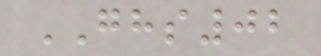GHS02
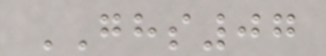GHS07
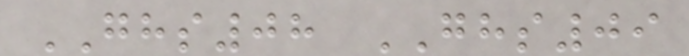GHS08 GHS09
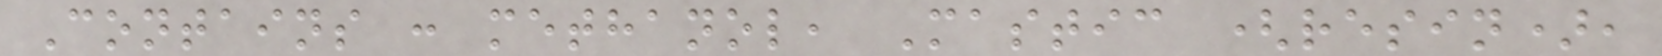Contains : methanol, Mastic (resin),
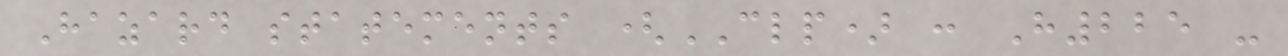Hazard statements (CLP) : H225 -
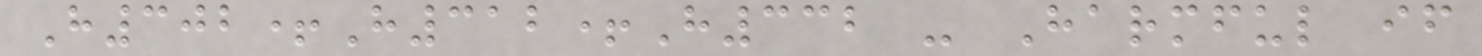H302+H312+H332 - Harmful if
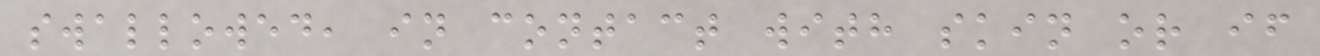swallowed, in contact with skin or if
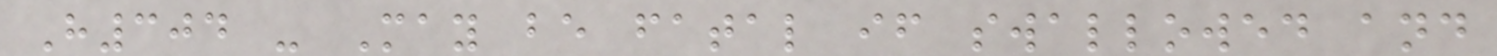H304 - May be fatal if swallowed and
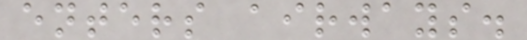enters airways.
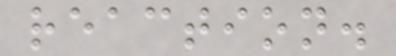reaction.
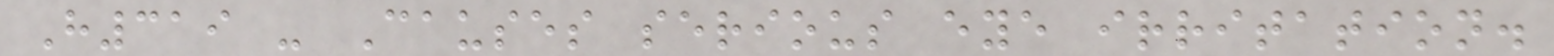H319 - Causes serious eye irritation.
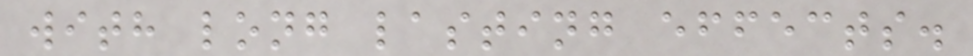with long lasting effects.
